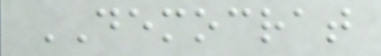DEMOCRAT
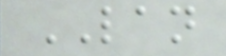LAN
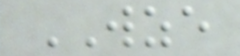WZE
